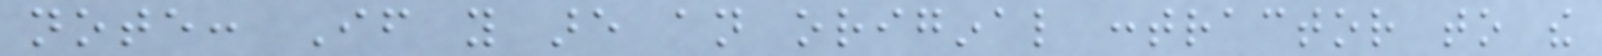note: If you are an original contractor to the
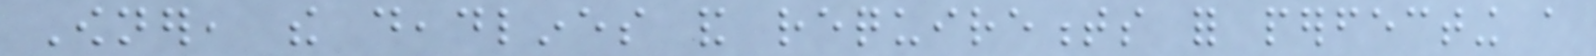Owner, the deadlines and requirements for perfecting a
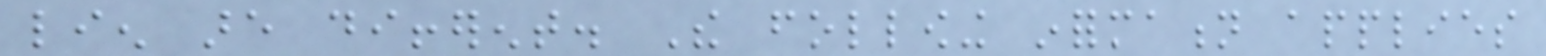lien are different. The following information applies
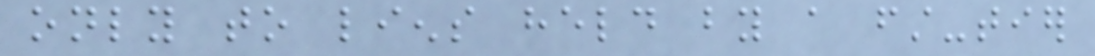only to liens held by a first-tier
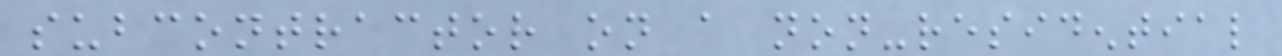subcontractor on a non-residential
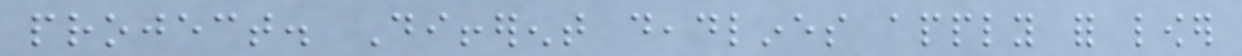project. Different deadlines apply for lower
